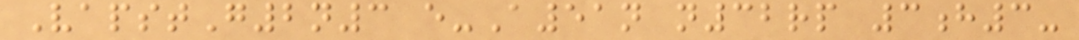VapstG2n3 e-A51n n32rp 3h3-
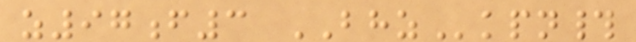z97f3 BHZkpn#
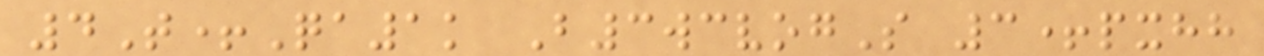4T+Qa1k B3wcvogS 3+pxhh
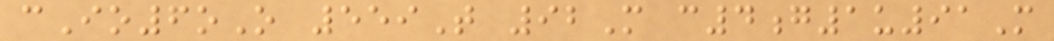cIo6oO 559T 92M c4g1u91M
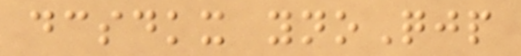dcsdkx ynoQjp
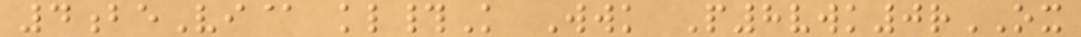4beVi@ kl#K Wwk P8vwk0rOX
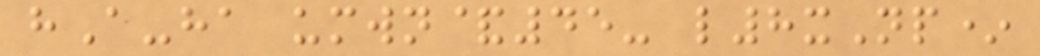hA-ha umwn&45- l8xNp*
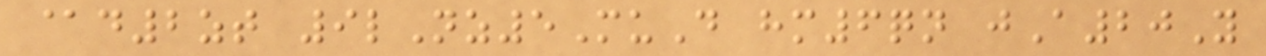@d2zt 9lNz5MuD hm6qn jA20Y
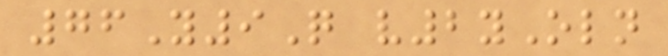76Y9Q v2yOln
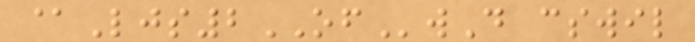@Ljs2OFwD cswil
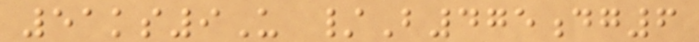51ks9U /B475dg6
